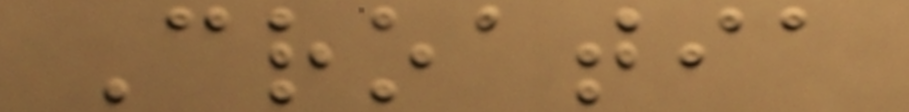Croatia
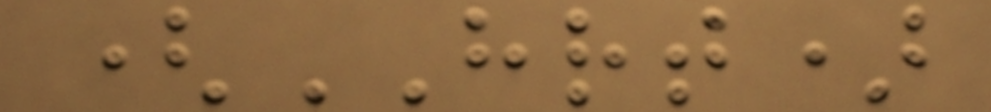(HRT)
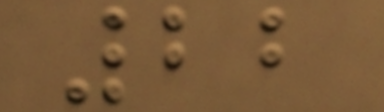22
